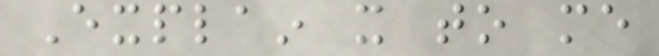Explain it to me
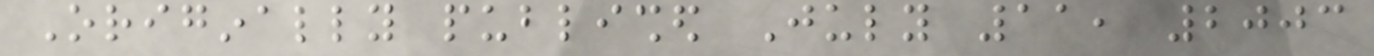Originally published July 11, 2003
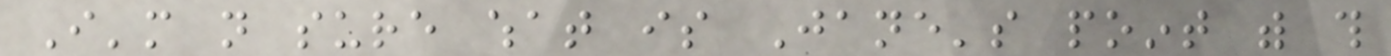I'm not sure what is Jane's point with this
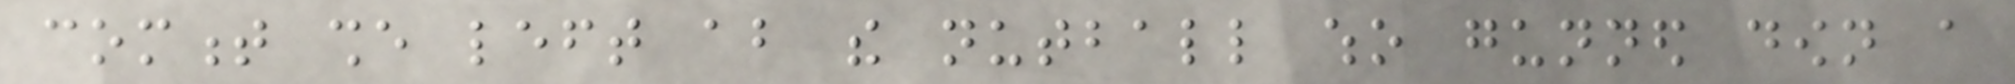comment she left about the nutball who gunned down a
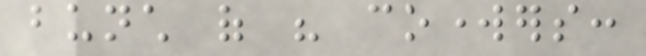bunch of his coworkers:
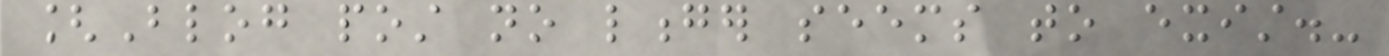[Blog post no longer seems to exist.-
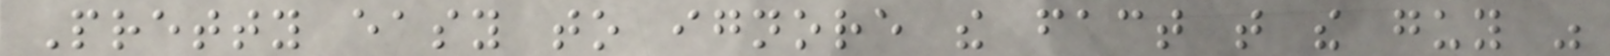Pretty easy to ignore the fact that the guy was
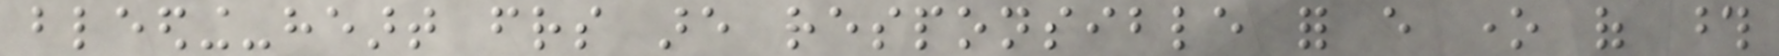bleeding-heart friends are responsible for every one of those
